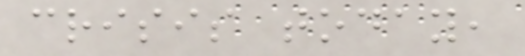crisis today,
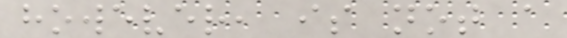however, is not a
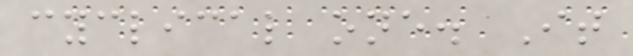cyclical one. It
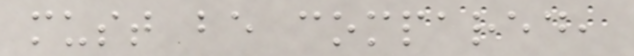must be compared,
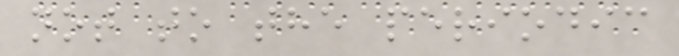not to the periodic
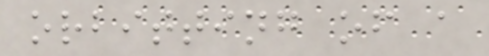orbitting of a
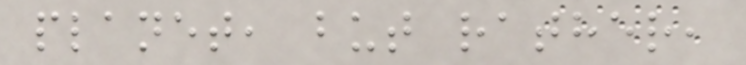planet, but rather,
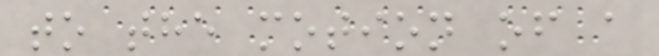to the motion of a
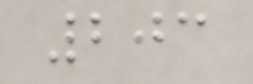203
